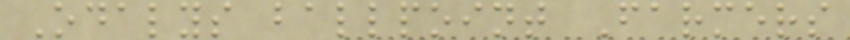Odalys ballpoint Farmers
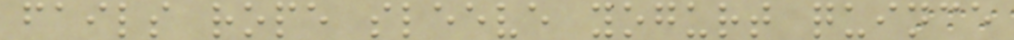fails rope sleeve yogurt quince
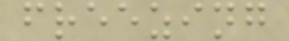freezing
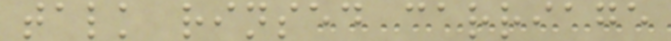talk rinsed carriage
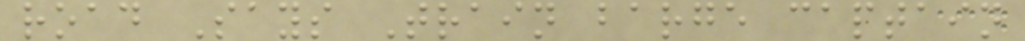road Says Train barge captain
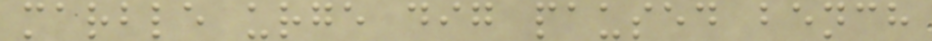marble urge dig paused bench
